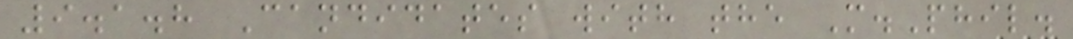9.1.8 Candidates with the M.Phil.
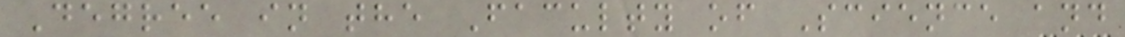Degree in the Faculty of Science and
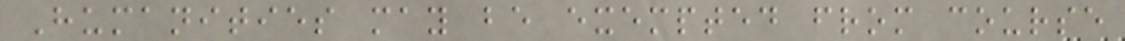Humanities may be exempted from course
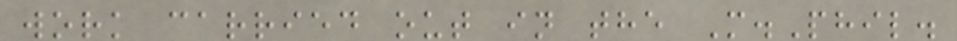work carried out in the M.Phil.
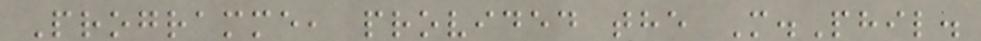Programme, provided the M.Phil.
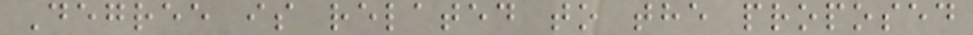Degree is related to the proposed
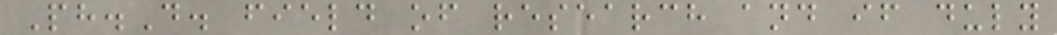Ph.D. field of research and if duly
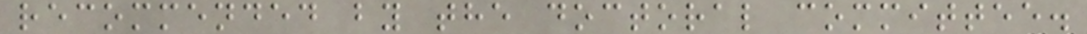recommended by the doctoral committee.
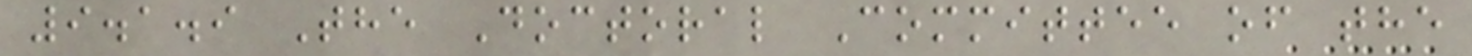9.1.9 The Doctoral Committee of the
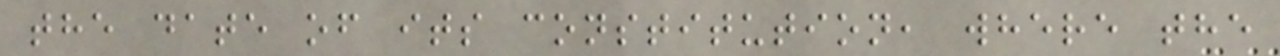the date of its constitution, where the
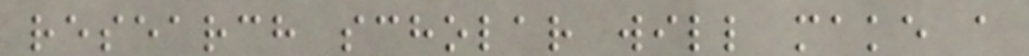research scholar will make a
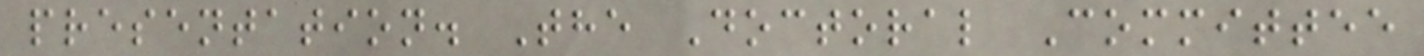presentation. The Doctoral Committee
